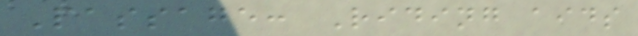Passage: Riding aids
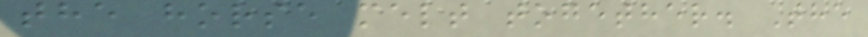the horse melt together. The
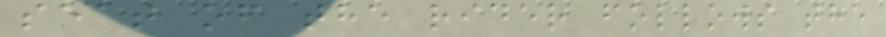seat of the rider follows the
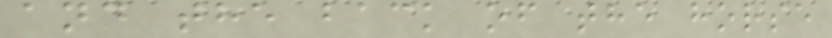and the back of the horse
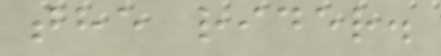the rider.
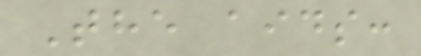The aids:
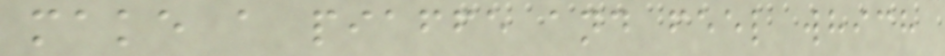make a piaffe and feel which
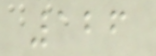126
